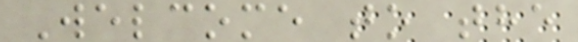Welcome to the
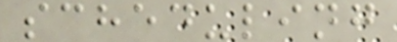scheduling
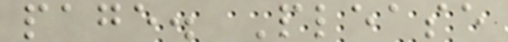page. Please
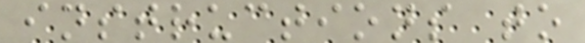instructions to
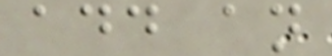add an
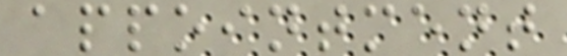appointment
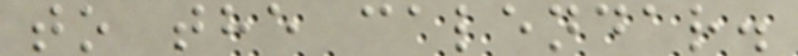to the calendar.
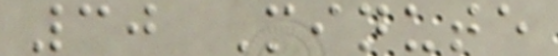30 Minute
